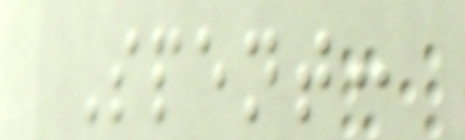Spent:
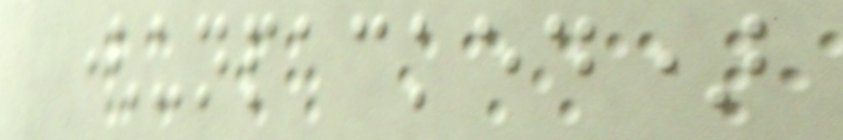(unpacked)
